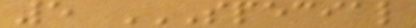5 SPECIAL
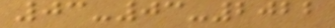03-03-2022
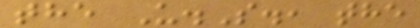the U.S., the
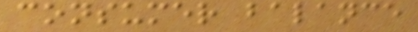consumer balance
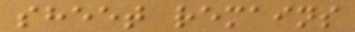sheet remains
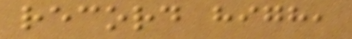record high,
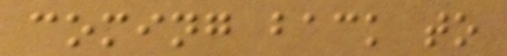coming back to
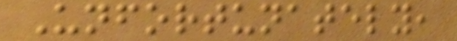Unfortunately,
